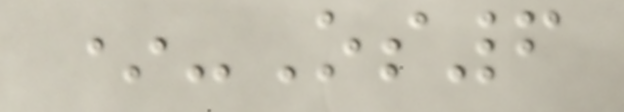*-Os6
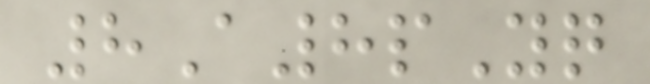8A8pYq
